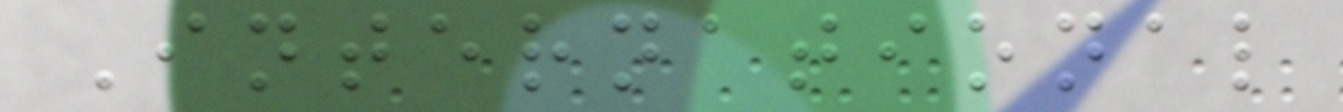International
